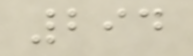294
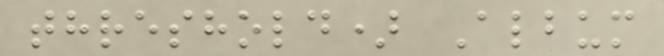threshold) Album
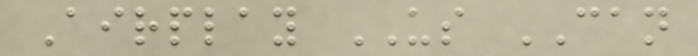Airplay US CAN
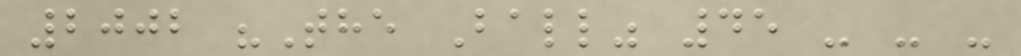2002 "The Ball" 45 - - -
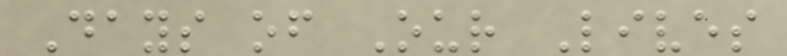Days of Our Lives
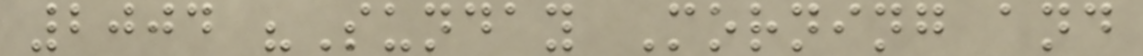2004 "Sunday Morning and
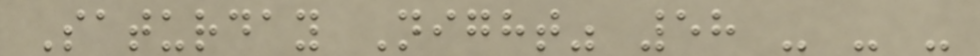Saturday Night" 58 - - -
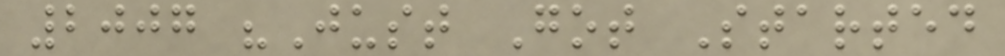2007 "Just Got Started
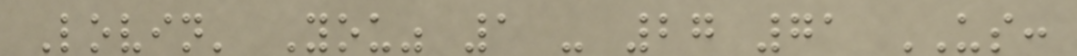Lovin' You" 1 - 27 71 US:
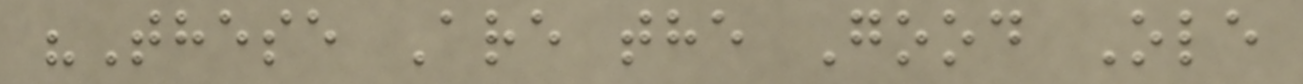"These Are the Good Ole
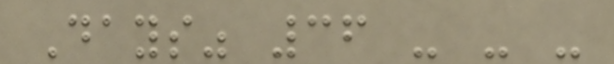Days" 36 - - -
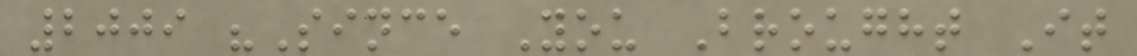2009 "Since You Brought It
